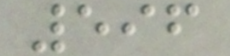596
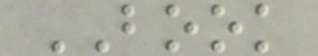BOOK
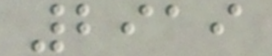2919
